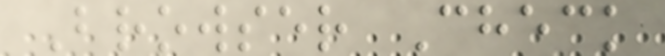Browser Check
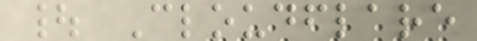| Cloudflare
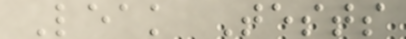Leak Tests
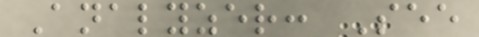Analyzer: See
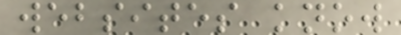websites know
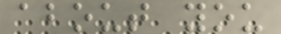about you
